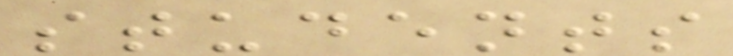students
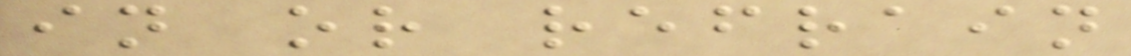in or refrain
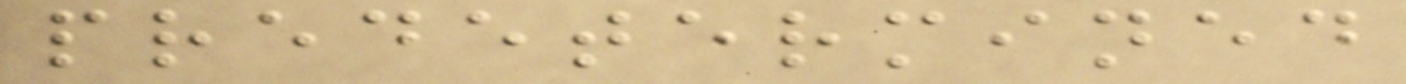predetermined
